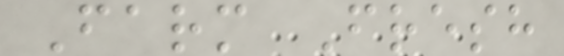Farm Fresh
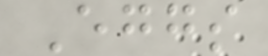Eggs
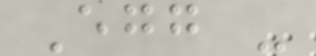Egg -
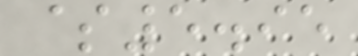$5.95
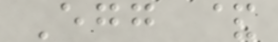Egg &
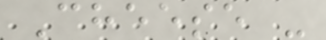Cheese -
